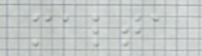malta
